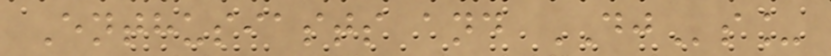Enthusiasts and DJs_
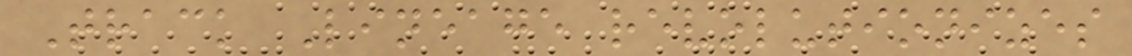Track Lineage revolutionizes
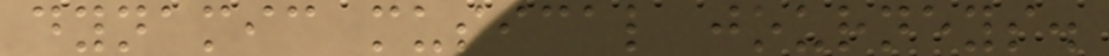dynamic musical journeys.
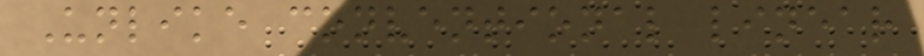Unlike conventional linear
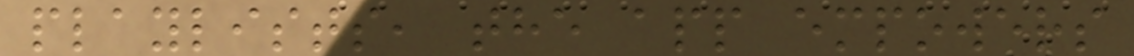playlists, the app empowers
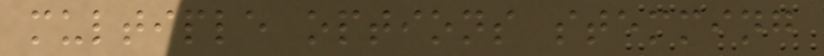multiple options stemming
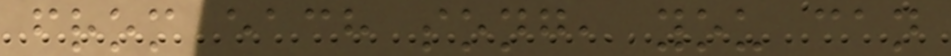from each song, you can
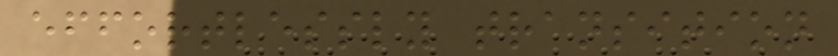effortlessly transition
